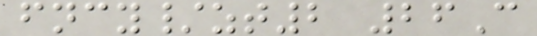fncy/zt2 26C
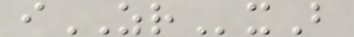iZRxB
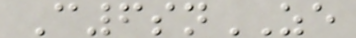C6snZE
